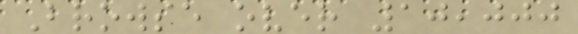Browse over 10,000
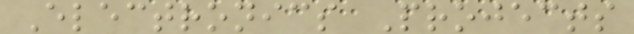Electronics Projects
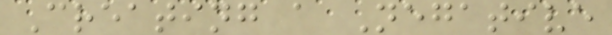Creating a Negative
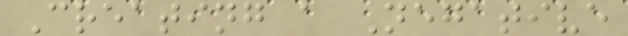Creating a Negative
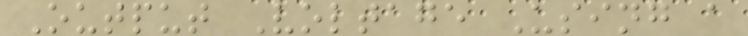Output Voltage Using a
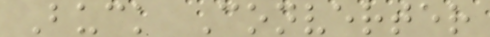Buck Converter
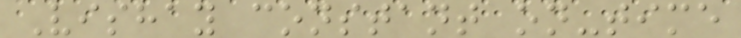Vishay constant on-time
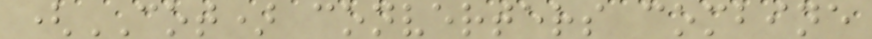(COT) converters combine
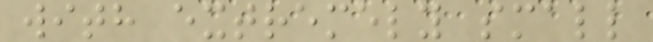with extremely small
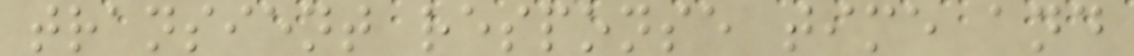transient response time and
